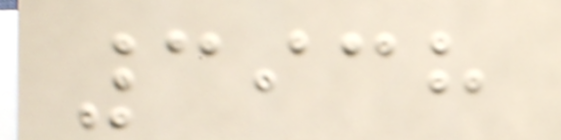3938
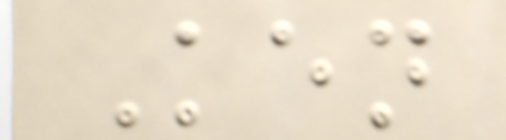Ken
